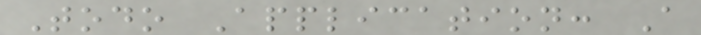Todo Application: A
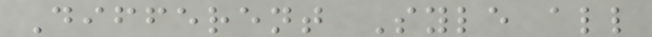Different Syle all
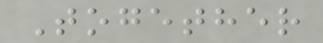Together
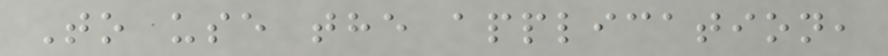To use the application,
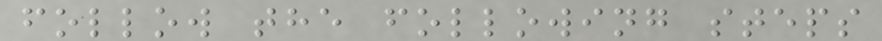follow the following steps
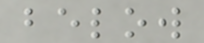below
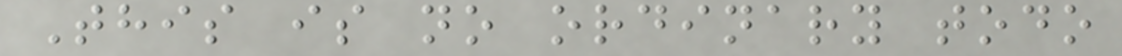This is no ordinary todo
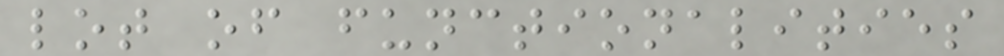lot of functionalities
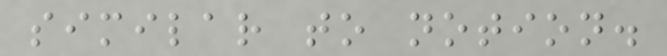similar to notion.
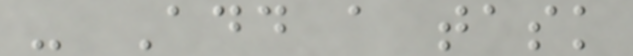- Add a task
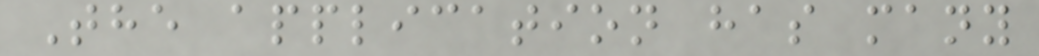The application has many
